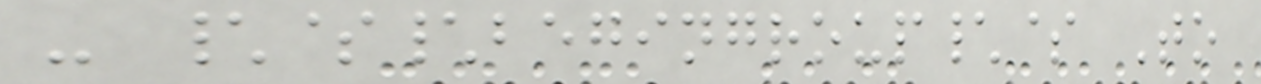- \$\begingroup\$ To
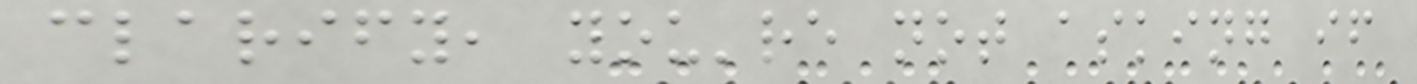clarify, you're not asking if
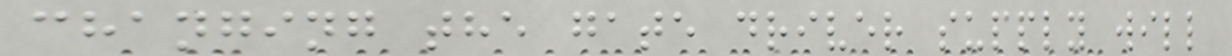changing the gate driver supply will
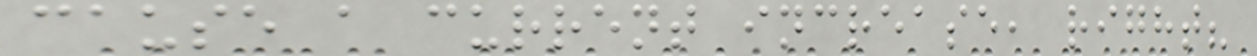cause a current increase, right?
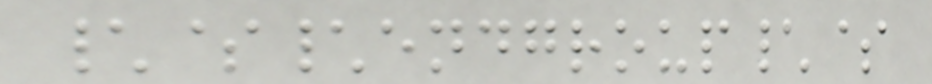\$\endgroup\$
